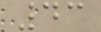43
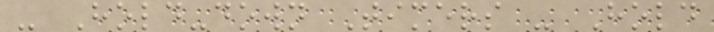- Hold-down Timers - Hold
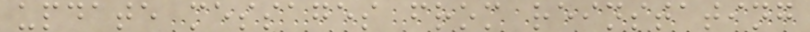update messages from reinstating
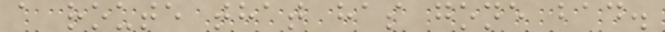a route that has gone bad.
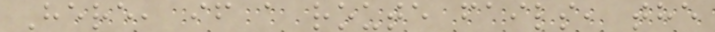Here, if a route fails, the
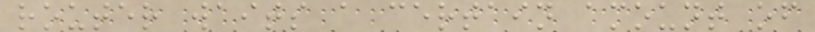router waits a certain amount of
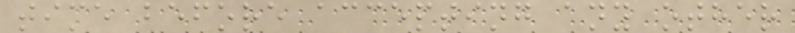time before accepting any other
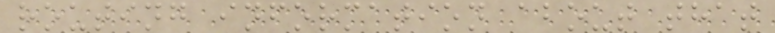routing information about that
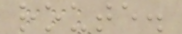route.
